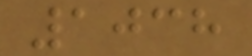1038
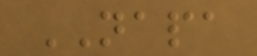NAPA
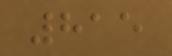815
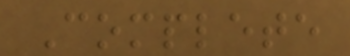Complete
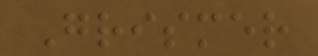Grismer
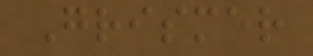Grismer
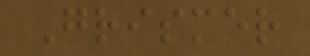Grismer
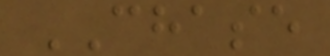CHASE
